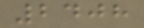2408
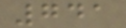741
